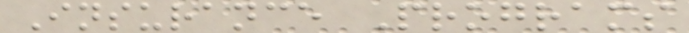Insurance Programs
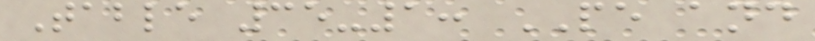Table 35-1: PE and
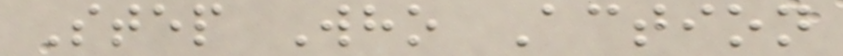Step Who Action
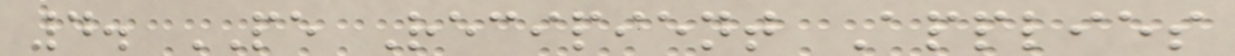4. PE Recipient Applies
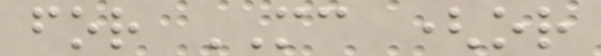for MC (or
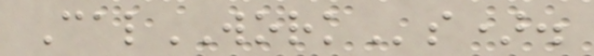CalWORKs).
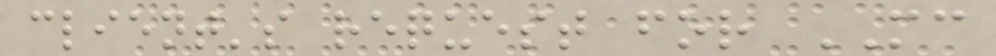client's request for MC
